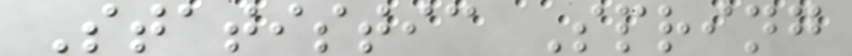Statistic Spring
